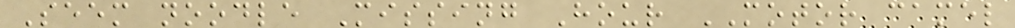Seem noodle Missing Hour MOTOR camel
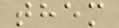them
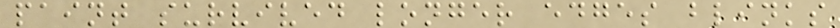paint survived longer edges blinks
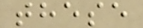these
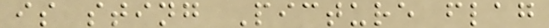is sting Picture flag
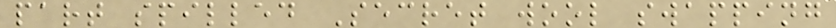part spilled Secret wool swapping
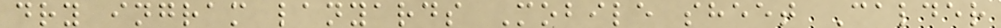dry ingram lanyards Mobile sheet Calder
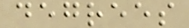degrees
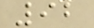92
